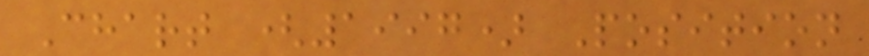Chart (1997) Position
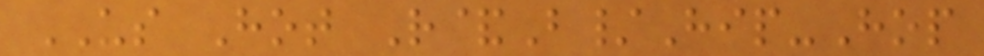US Hot R&B/Hip-Hop
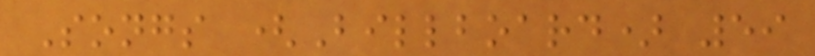Songs (Billboard) 59
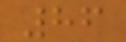86
